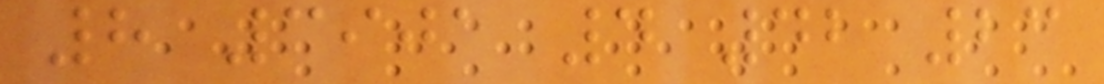8 3901 4 42 23
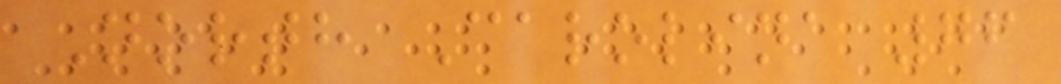North Carolina 76
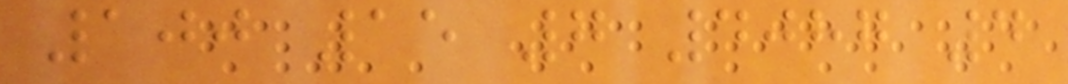100 15 7 4087 4
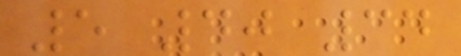5 40 34
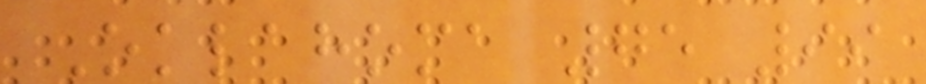Oklahoma 75 99
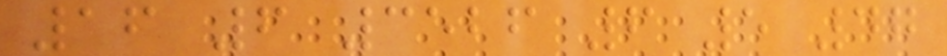16 6 3526 6 5 47
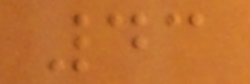43
